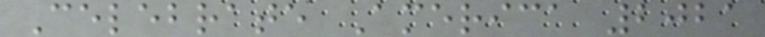Celebrate America 2021
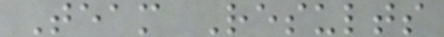Team Results
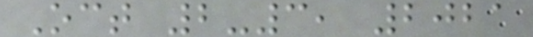Oct 2-3, 2021
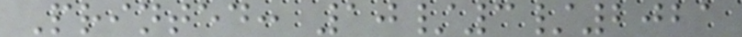Printed: 10/3/2021
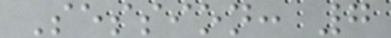Session: 7
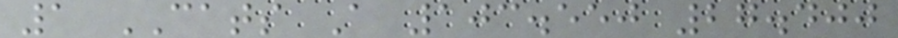1 CATS A 103.550 27.400
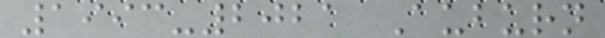1993-2021 Auburn
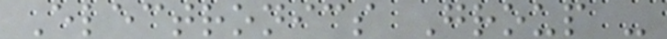Electronics Group -
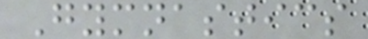Gymnastics
